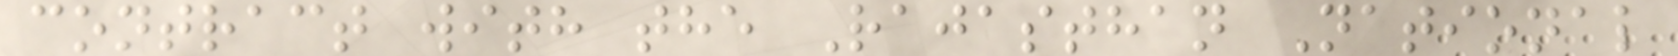contract with the Rajasthan National
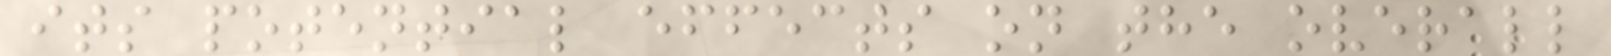its potential effects on the overall
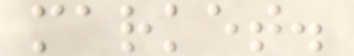market.
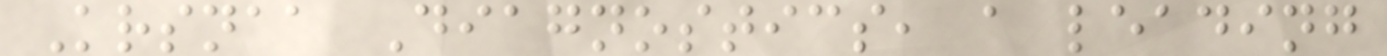Krsnaa Diagnostics, a leading
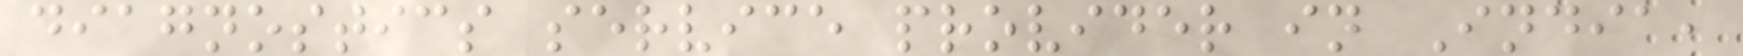diagnostics service provider in India,
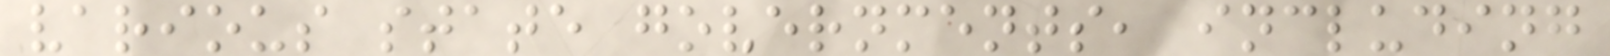various state governments, including
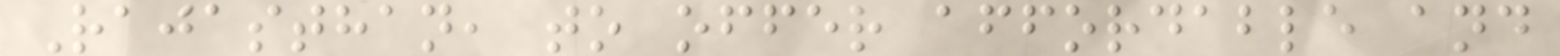Rajasthan, to offer affordable and
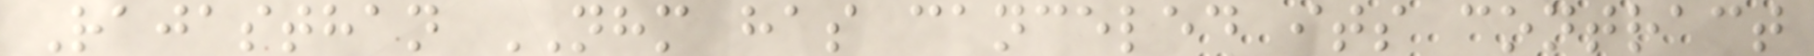Rajasthan NHM has canceled its contract
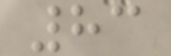83
